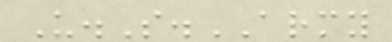U.S.ARMY
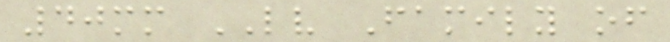40mm LV Family of
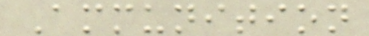Ammunition
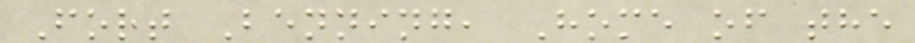Fort Benning, Home of the
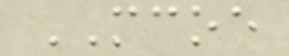MCOE
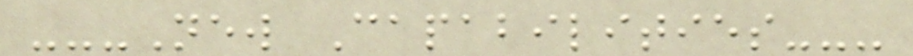---New Capabilities---
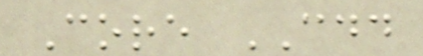Core CDD
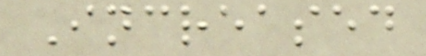Increased
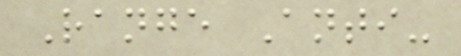Range Anti-
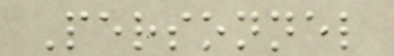Personnel
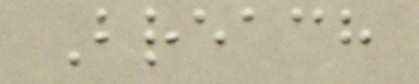Breach
